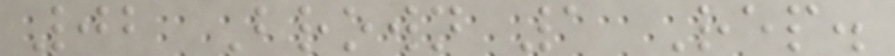02 Brown 1 Rep.
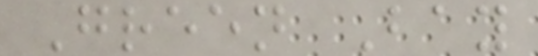Green Bay
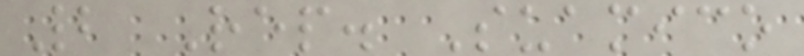2 Rep. Suamico
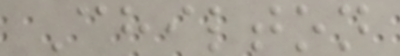Chilton
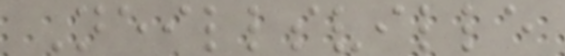Neillsville
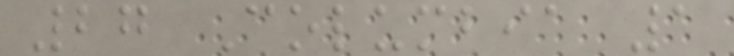27 Columbia 1
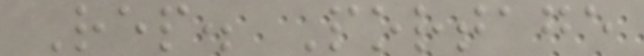Rep. Portage
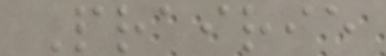Prairie
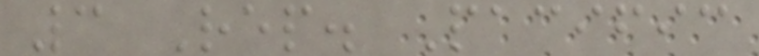3 Rep. Pacific
